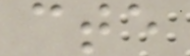cte
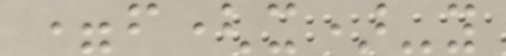=f(x)-y
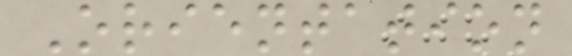Orientation
